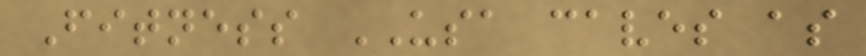Fitness USA caves as
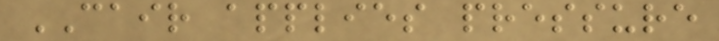CAIR applies pressure
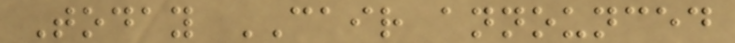Today CAIR announced
